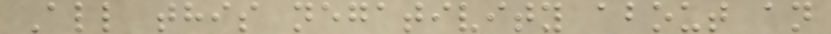All this negativity about an
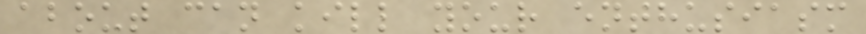about can kill your enthusiasm
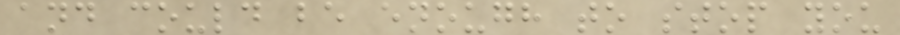and could be enough to stop you
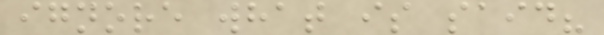ignore what is said?
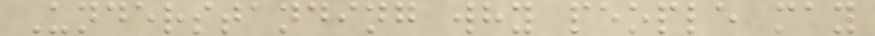Understanding why people may
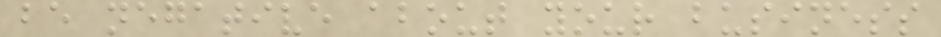be negative about your business
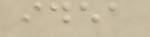idea
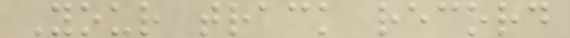Your track record
